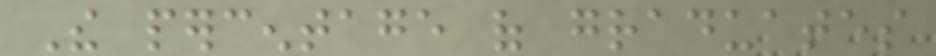The percentage of graduates
